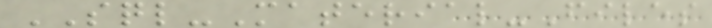SQL-Material-Files
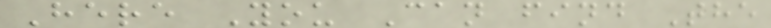Here You Can find The
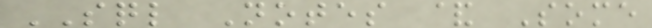SQL Notes & Some
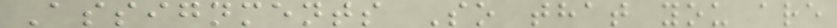Assignments So that you are
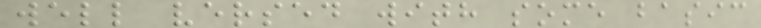well versed with some basic
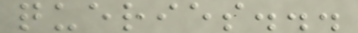queries...
